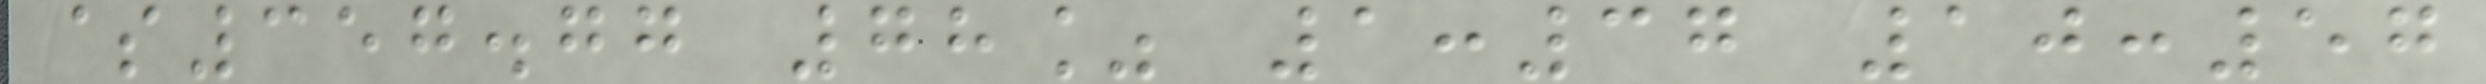$357.77 78% 1:37 10:57
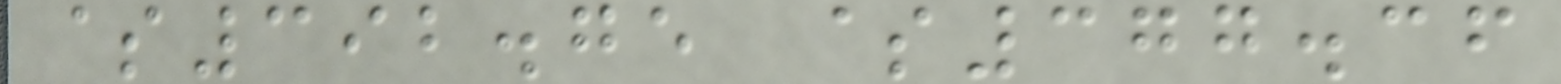$392.75 $377.36
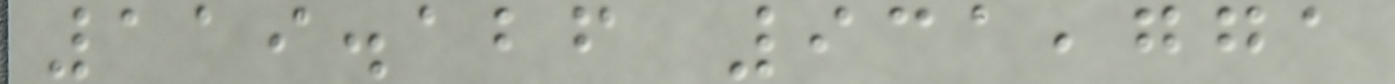119.126 931,771
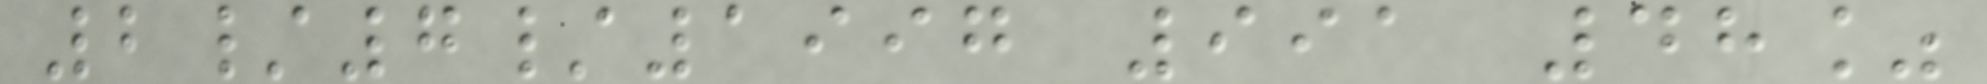2/7/1997 991 48%
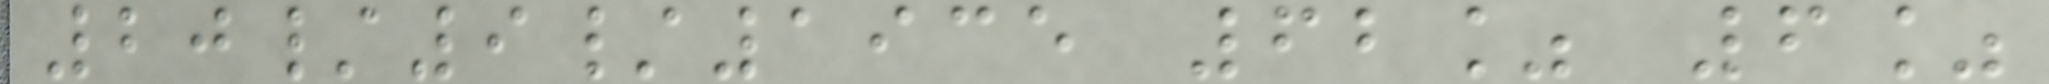20/9/1935 62% 6%
